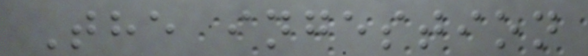The ingestion
